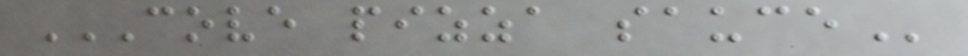COVE PIZZA SAUCE
